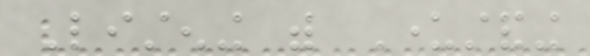Listening with Understanding
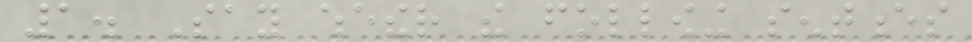1. Say whether the following sentences
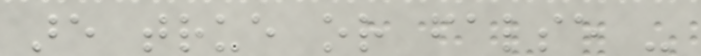are true or false -
